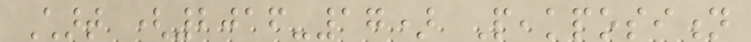Chart (2016-17) Peakposition
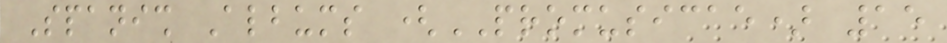Spanish Albums (PROMUSICAE) 15
